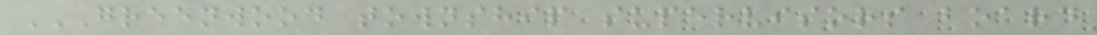GREENWOOD TOWNSHIP SUPERVISORS BOARD
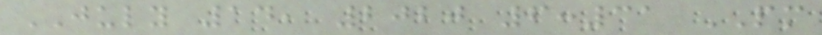JULY 14, 2020 6:31 PM
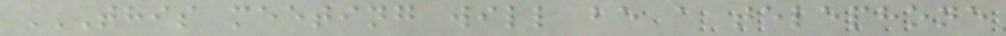THIS MEETING WILL BE A TELEPHONE
